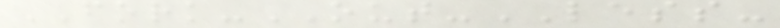FORK-OUT-LESS-
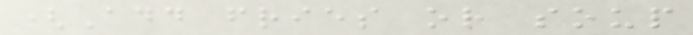(Add fries or soup
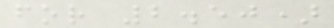for 2.50)
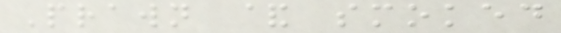Prawn & smoked
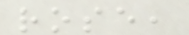rose,
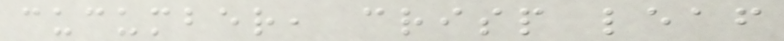cucumber, crisp leaf
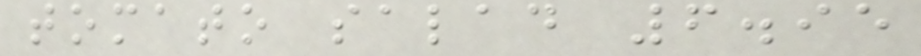tomato salad 6.95
